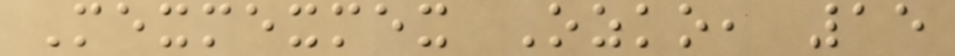Mexmexmex Ozko, 15
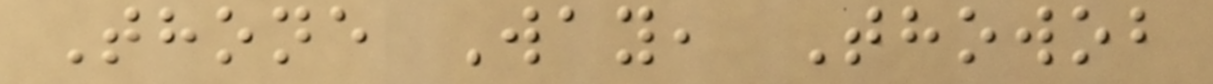Thone Way, Thowob
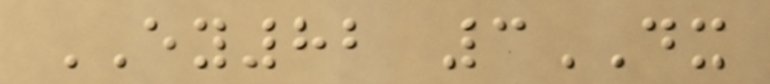EY82 3DX
